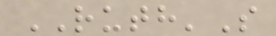RUTH'S
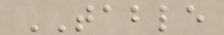TABLE
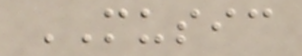MUSIC
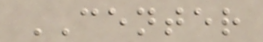CENTER
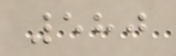580
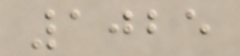1025
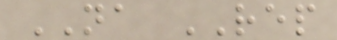NA REP
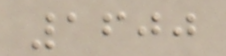1600
